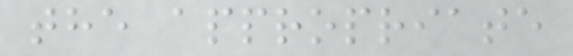the appropriate
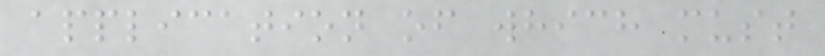application of which must
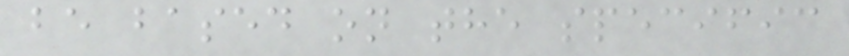be based on the specific
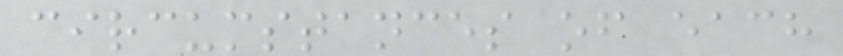circumstances of each
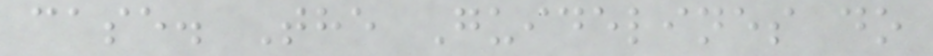case. The Guidelines do
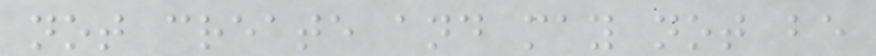not create and may not be
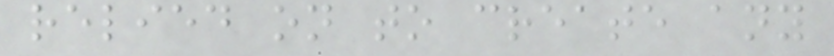relied on to create any
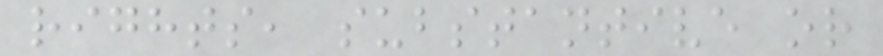rights, substantive or
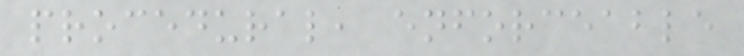procedural, enforceable
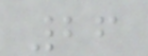26
